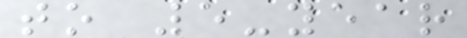to 5-year
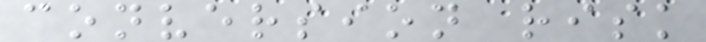conversion risk
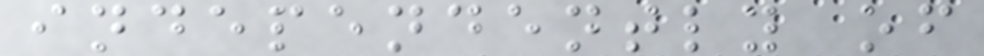independently of
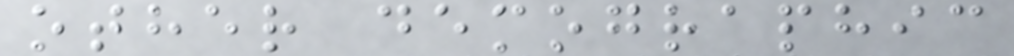other demographic
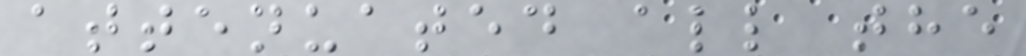attenuated all the
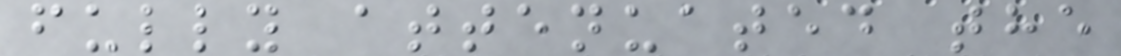fully attenuated the
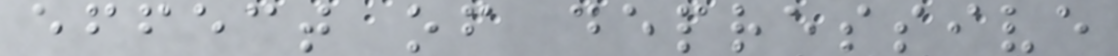effect of depressive
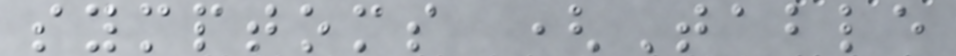symptoms (Table
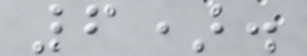6).
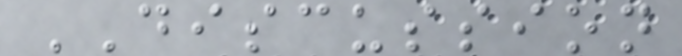DISCUSSION
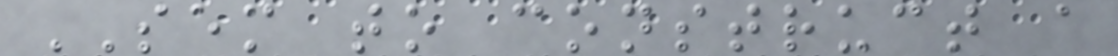SEM to construct a
